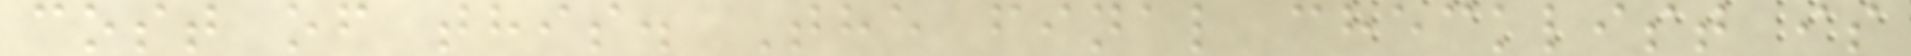cost of this. The final checklist is
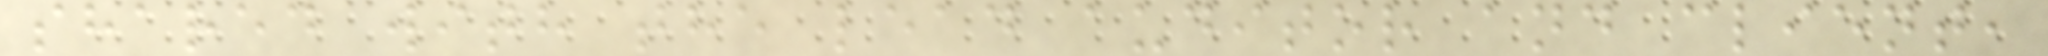shared with the lead auditor and client,
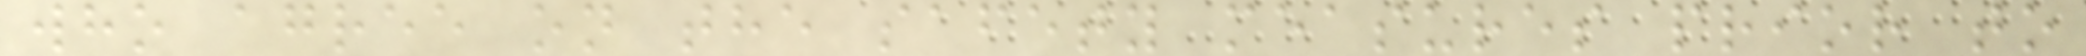who agree on the safety measures prior to
